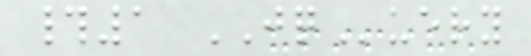#1 JQuery
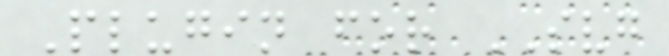Plugin for SVG
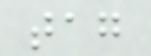tag
